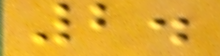2.
